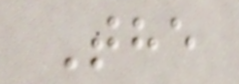The
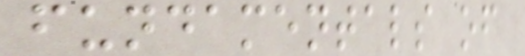fundamentals of
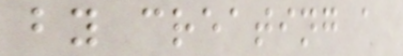by creating a
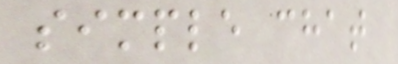simple chat
